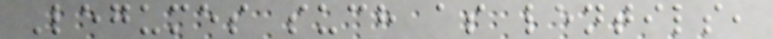Legumes such as lentils,
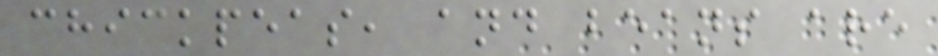chickpeas, and beans are
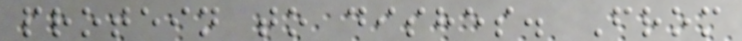protein to dishes. From
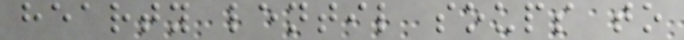hearty lentil soups to
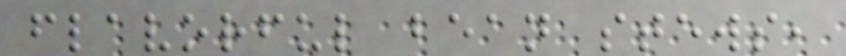flavorful bean stews,
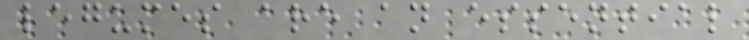legumes are an essential
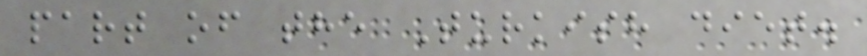part of the Turkish diet.
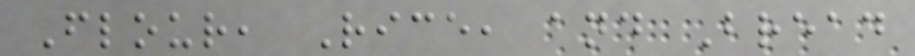Flour, Rice, and Bread
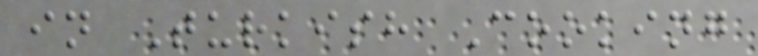in Turkish Cooking
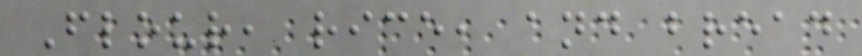Flour, rice, and bread
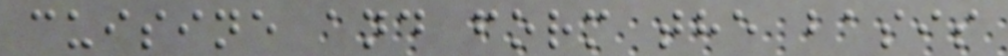cuisine and form the basis
